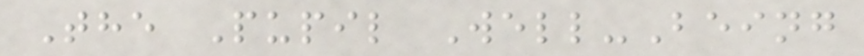The Pupil Well-Being
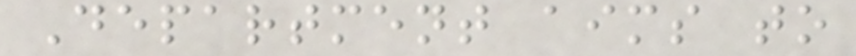Department aims to
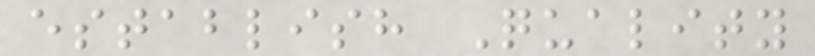establish Quality
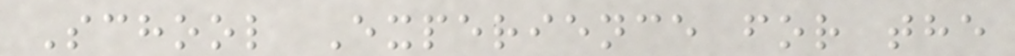School Experience for the
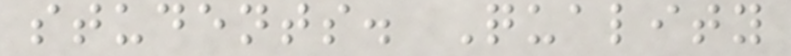students. Quality
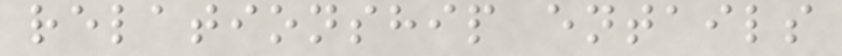relationship entails
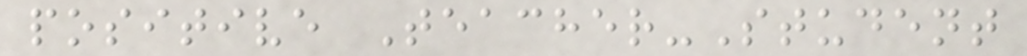positive Teacher-Student
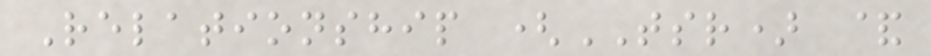Relationship (TSR) &
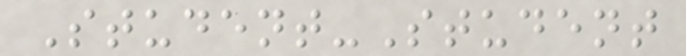Student-Student
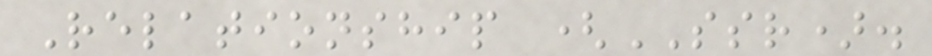Relationship (SSR).
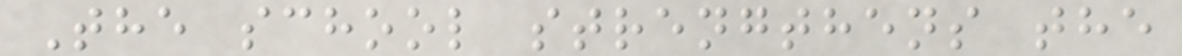The school strengthens the
